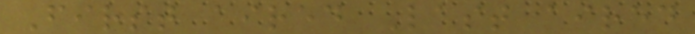First aired Last aired
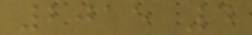2015 4
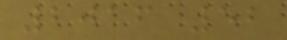2016 52
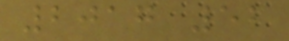2017 52
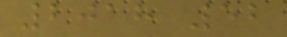2018 52
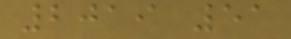2019 51
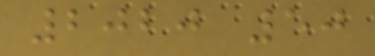2020 50
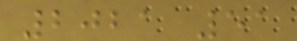2021 51
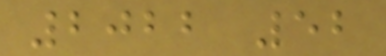2022 52
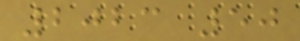2023 50
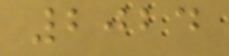2024
